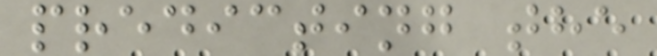predicting the
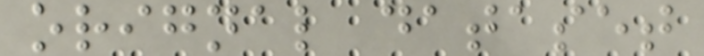orignal dataset
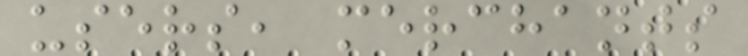users, merchants
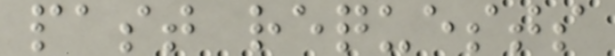past requests
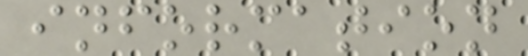information
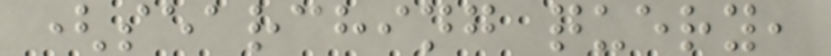(searching query,
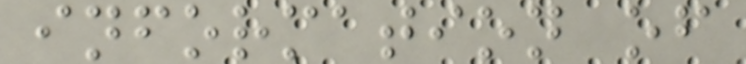information of
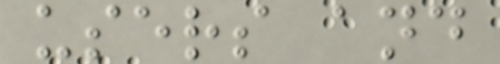users and
